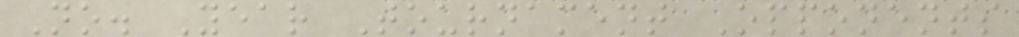No. Year Tournament Opponents
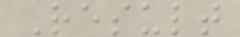Result
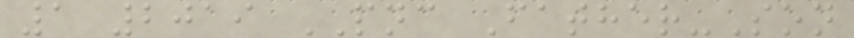1 2019 PNC Father-Son
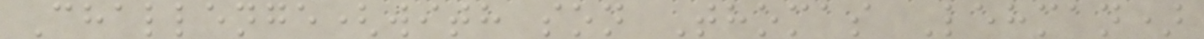Challenge(with son Thomas Lehman)
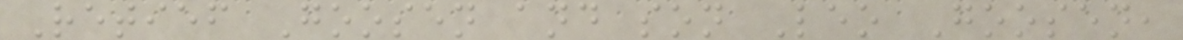Retief Goosen and son Leo Goosen,
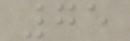75
